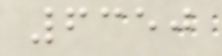6350
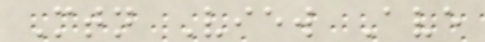Mtn View Ave
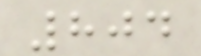804
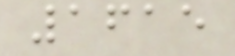1615
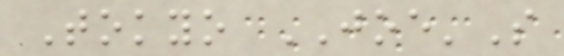Tokyo JOE'S
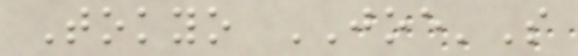Tokyo JOE'S
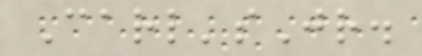Carl'sJr.
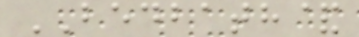BEDBATH&
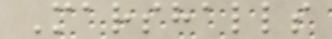Marshalls
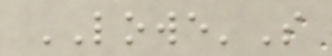LOWE'S
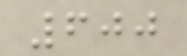600
